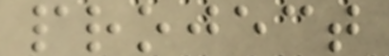project
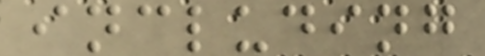including
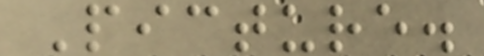Picture.
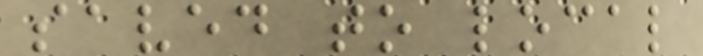saved to local
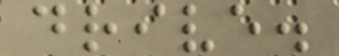drive.
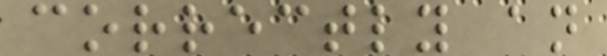correctly an
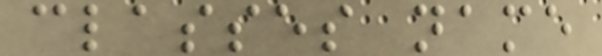classes name
